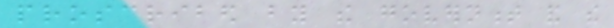proscribed by the government and the
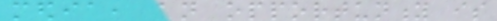media, an opportunity is
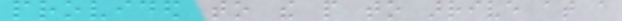provided to the people to arrive at a
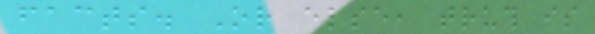facts. Or else, truth is
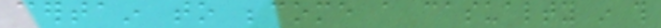certain to become a casualty in this
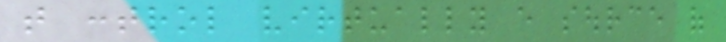that control virtually every source of
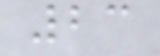23
